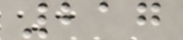217
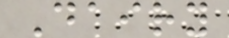Dairy
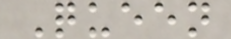Queen
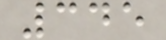345
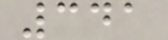341
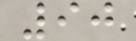90
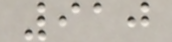910
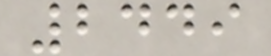2449
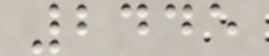2445
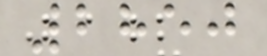2850
